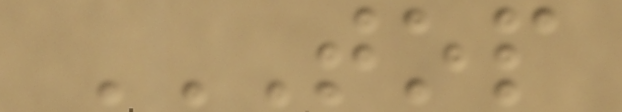TOP
